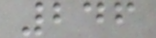246
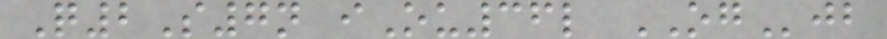Q2S7n iOu36l OGjb
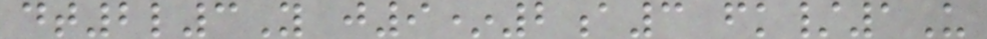dt2l3Y j9*2a3 fk/1U
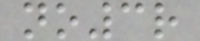no3r
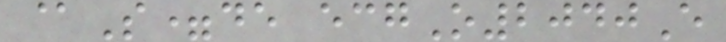@S=de ecgO2040E
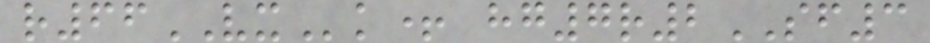r66VXk+ hg7r2SF3
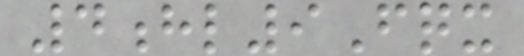4hl9Fqx
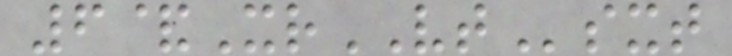6&XrVTsxt
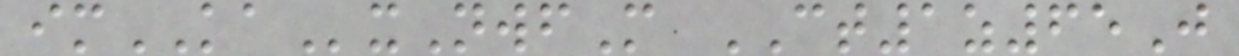imKAxNwfM CT1z65J
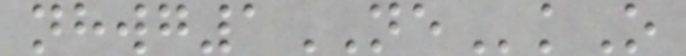nhwg1NEkO
